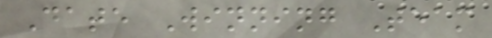Date Winning Team
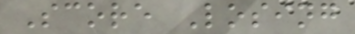Score Losing
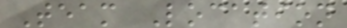Team Location
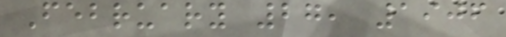February 27, 1906
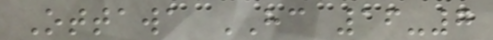Ottawa HC 16-7
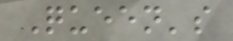Queen's
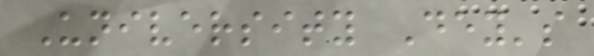University Dey's
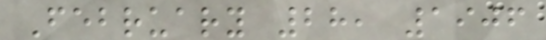February 28, 1906
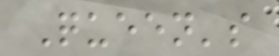Queen's
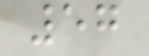57
